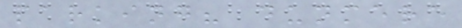parking? dunmere
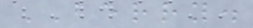BERRY.
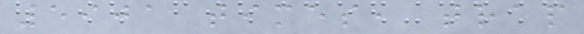5901 times, trap
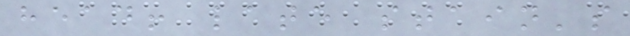head! late stain's
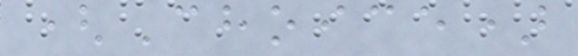(Choice)
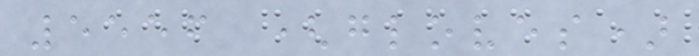5556 (gloves)
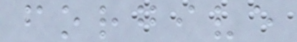forgive
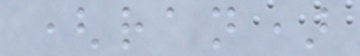(ran)
